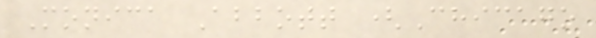Monica Abbott (Chicago
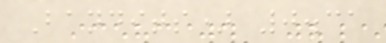Bandits) 0.31
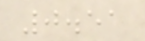0.51
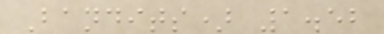Bandits) 1.52
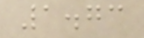1.73
